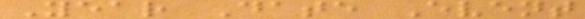Year Date Event
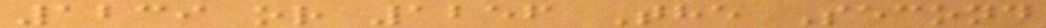1239 or 1256 The Second
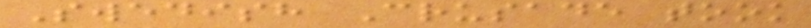Swedish Crusade took
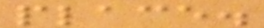place.
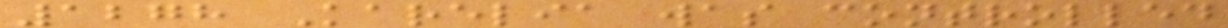1278 Karelia was controlled
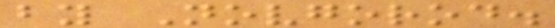by Novgorod.
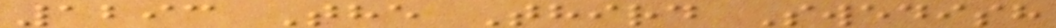1293 The Third Swedish
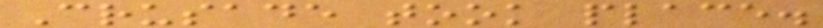Crusade took place.
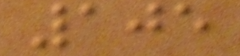105
